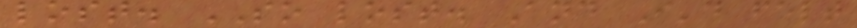lost. SO lost. And I'd felt
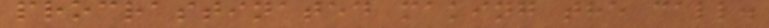procrastinated making the call.
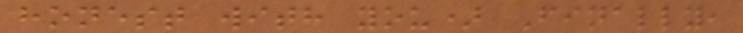honest with you) Finally,
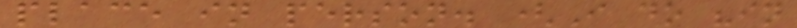place in person. (I do "in
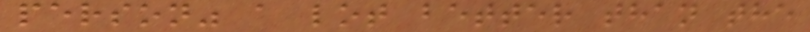person" a lot better than the
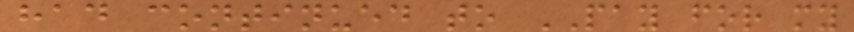had continued to PAY for my
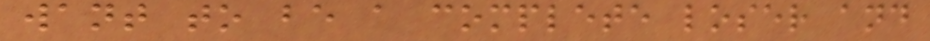want to be a complete loser and
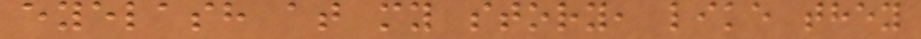eyelash at my story, like they
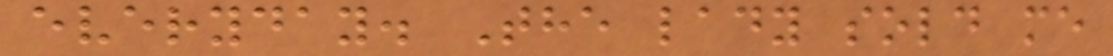everyday. The lady sold me
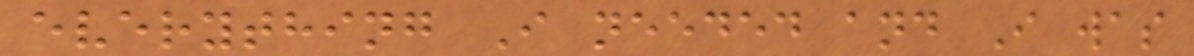everything I needed and I was
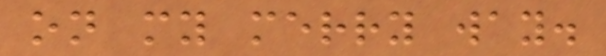on my merry way.
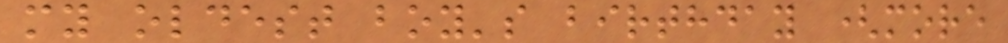my oldest boy's birthday (more
